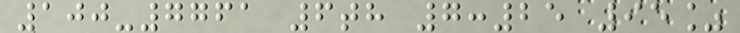100-7761 6th 7:25 95%
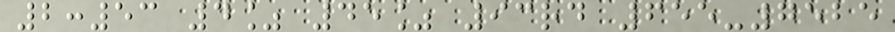2:53 4% 45% 93rd 655-7525
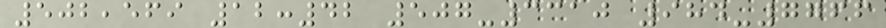502,569 12:42 507-3310 984-7766
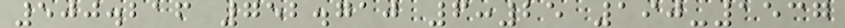500.216 752.710 6:25 190-1537
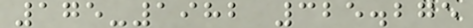175-1982 325.275
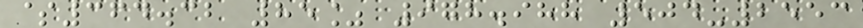$364.32 85% 978.988 504-2553
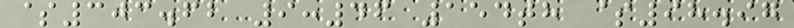$303.62 9:46 154th $98.97
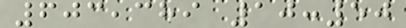603,389 10:50
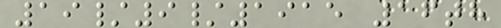19/9/1915 16th
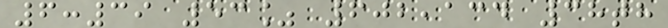6:39 53% 602,134 38th
